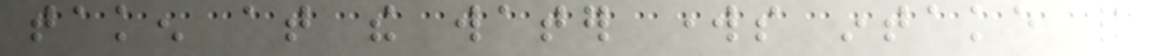taken at the water works intake and
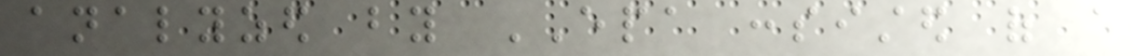analyzed by EPA consisted of a
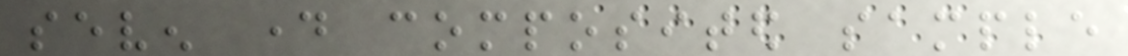seven day composited sample
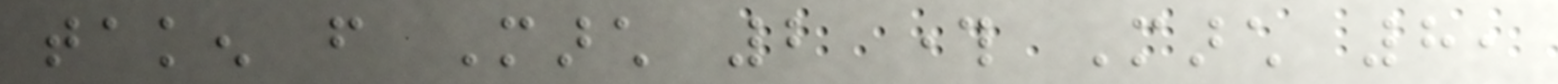taken from March 2 through March 8,
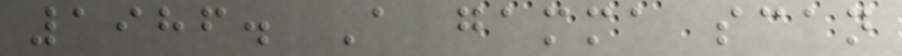1986. A gamma scan
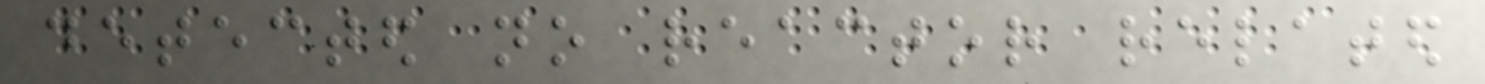detected no reactor related
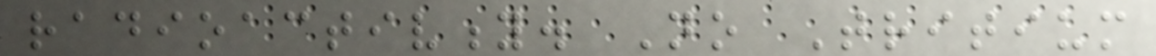radioactivity. No Tritium
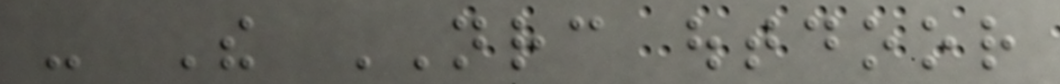- The NRC outdoor
